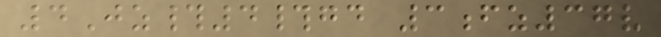4Jz#4#gd 3fz37v
